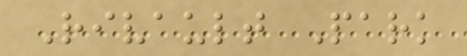Rivault Park
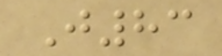J83
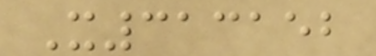X313152
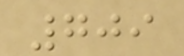709
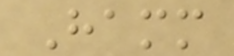Hamm
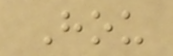Hou
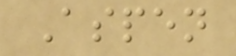Aspen
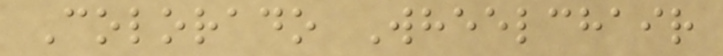Colorado Wheelchair
